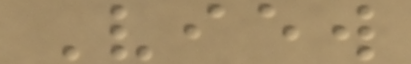View
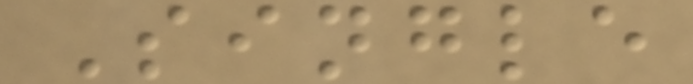Single
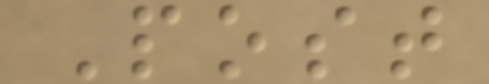Post
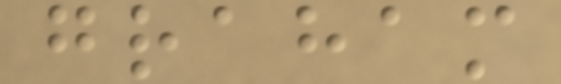graham
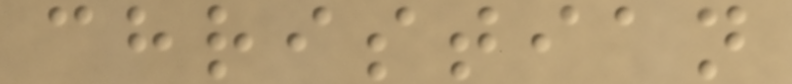christian
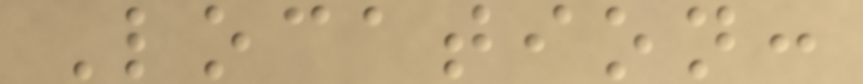Location:
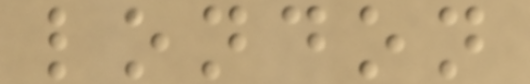london
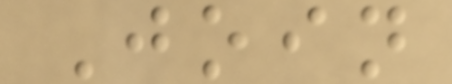Join
